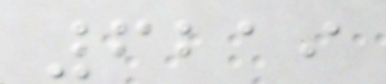6219
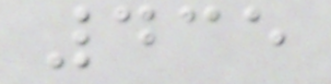435
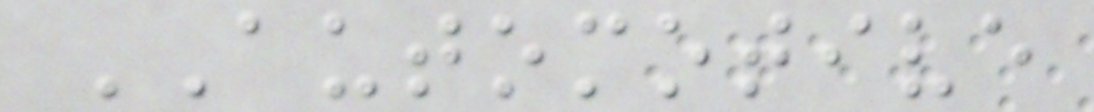AUTOMOTIVE
